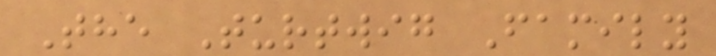The Turtwig Family
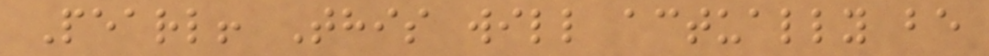Pearl! This will actually be
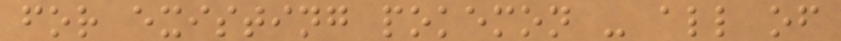for existing pokemon - all of
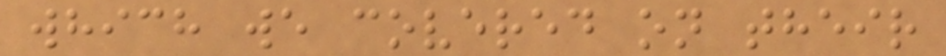which we covered on their
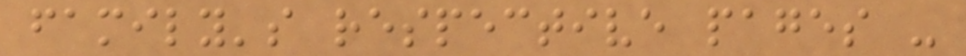family's respective pages -
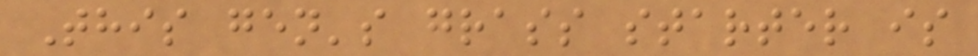This gen's grass starter is
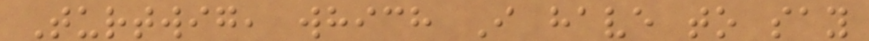Turtwig, which I have to say
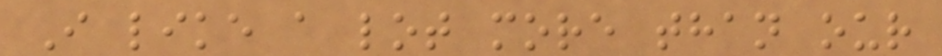I like a lot more than our
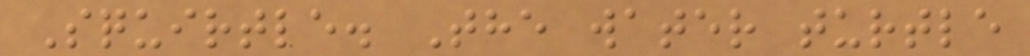Squirtle. The water turtle
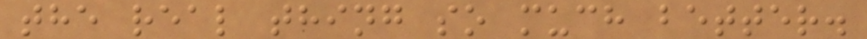the real thing so much better.
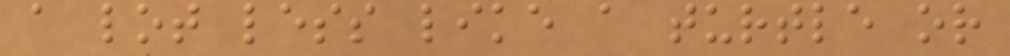a lot less like a turtle or
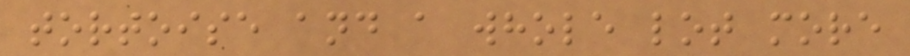tortoise and a whole lot more
